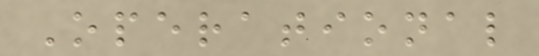Operational
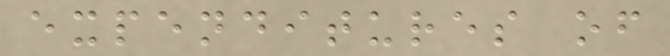expenditures of
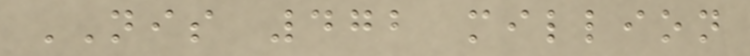NIS 472 million
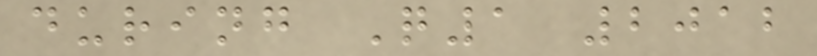during Q1 2012
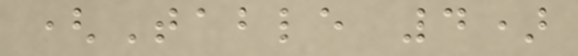(Table 4)
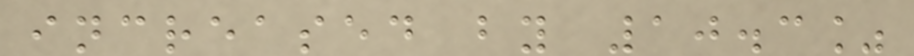increased by 10.3%
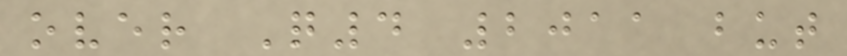over Q4 2011 but
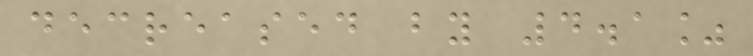decreased by 4.1%
